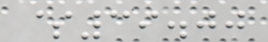$39.00
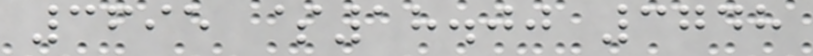3695 $18.00 3748
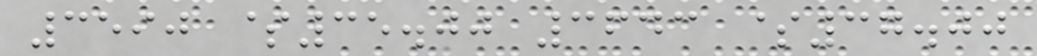3590 $35.00 3643 $37.00
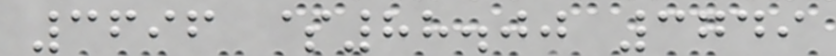3696 $88.00 3749
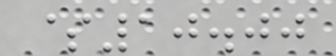$10.00
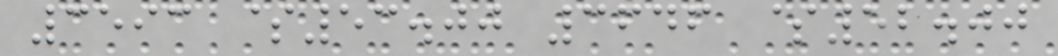3593 $53.00 3646 $52.00
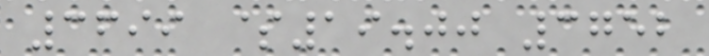3699 $19.00 3752
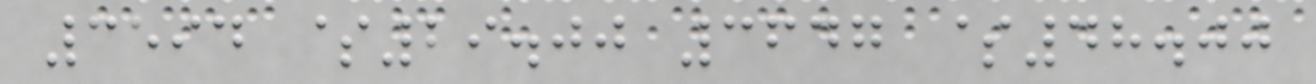3594 $29.00 3647 $48.00
